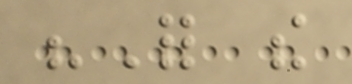"For the
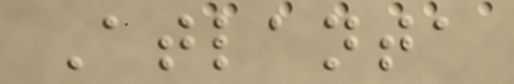Atlanta
